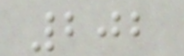202
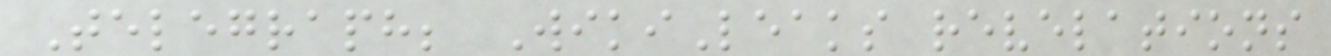Telegraph; WikiLeaks revelations
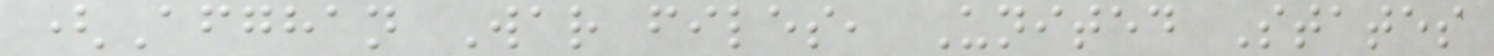(Afghan War files, United States
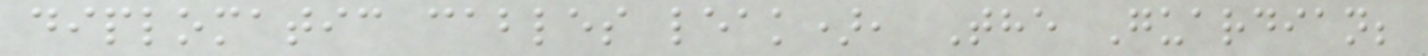diplomatic cables leak), The Guardian;
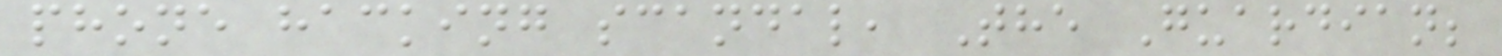phone hacking scandal, The Guardian;
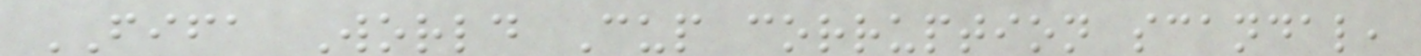FIFA World Cup corruption scandal,
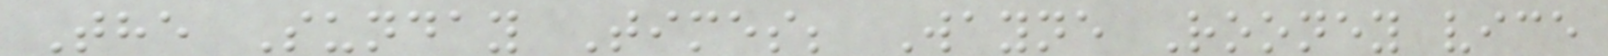The Sunday Times; Wayne Rooney vice
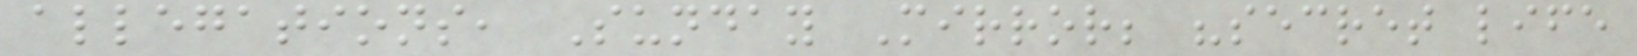allegations, Sunday Mirror; "secret life
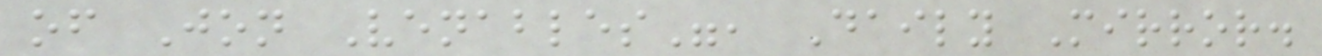of Jon Venables", Daily Mirror.
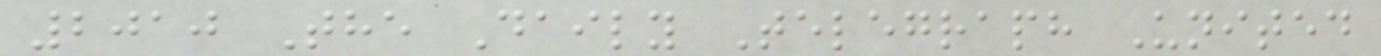2010 The Daily Telegraph United
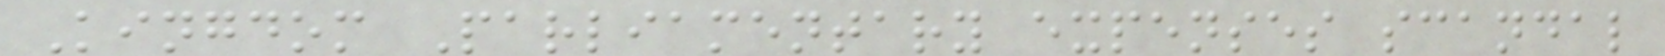Kingdom Parliamentary expenses scandal
